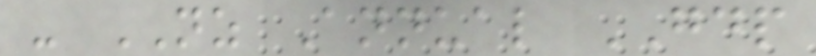- NZ Annual GDP
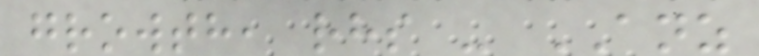growth, rhs - ANZ
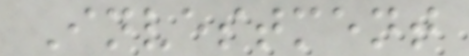Investment
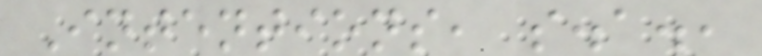Intentions, s.a.,
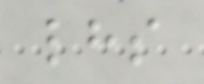lhs
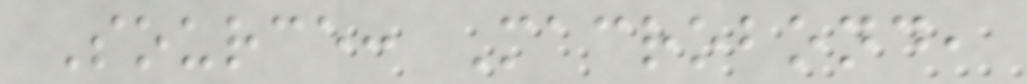Source: Macrobond,
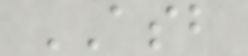ASB
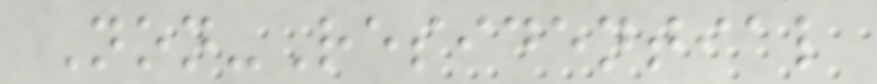Non-Residential
